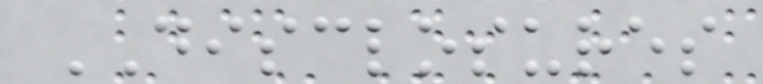DISCLOSURES
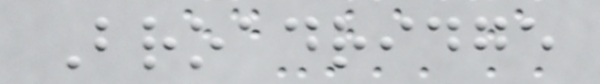Broadridge
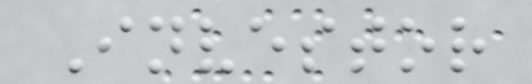Investor
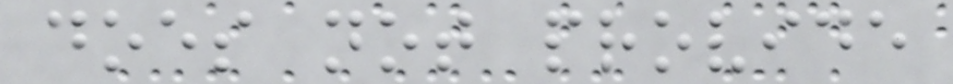does not provide
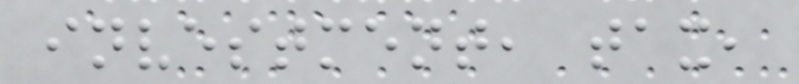investment, tax,
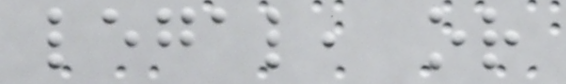legal, or
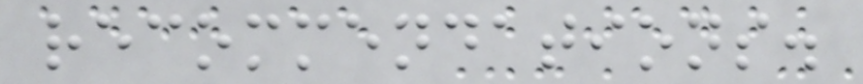recommendations.
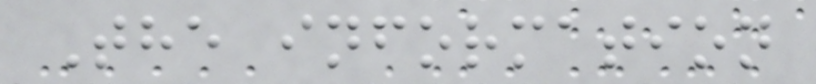The information
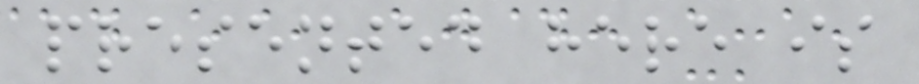presented here is
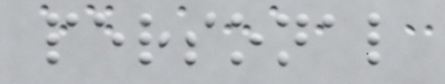personal
